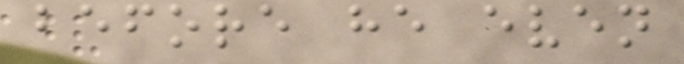before he even
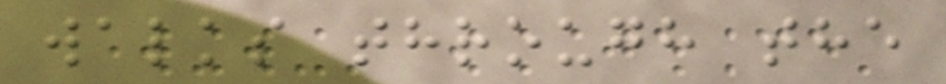walks through the
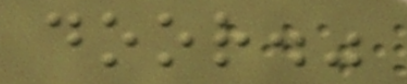door."
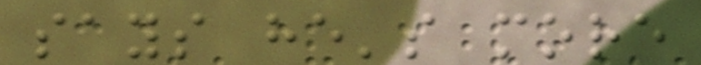says he's more
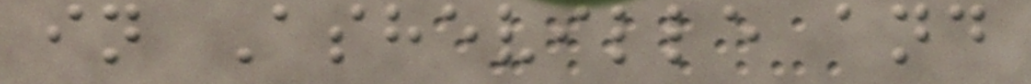in Asheville and
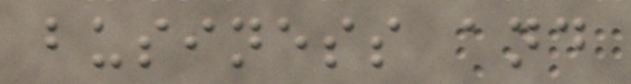business and
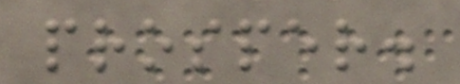prosper.
